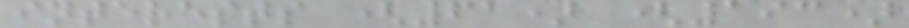interests (61) (193)
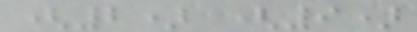(2) (9)
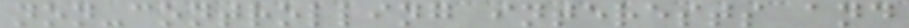non-controlling interests and
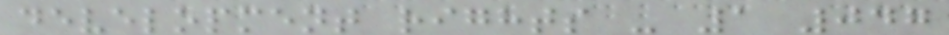development rights - 1 047
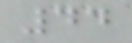44
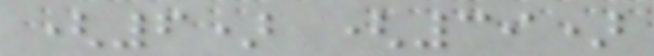(6) (39)
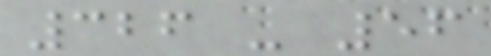326 - 56
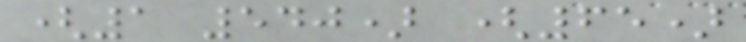(1 540) (65)
